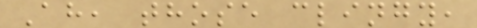Ah, those clingy,
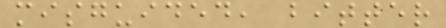misguided, bitter
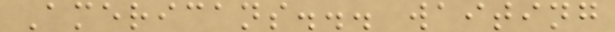Americans... waiting
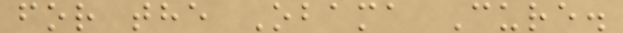for the Obama Cure.
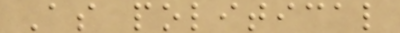As political
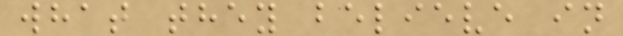what they believe in
